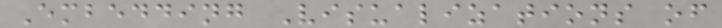Embedding Visualizations of
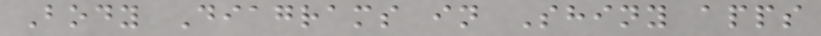Body Diagrams in Shiny apps
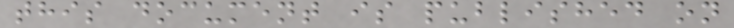this document is published on
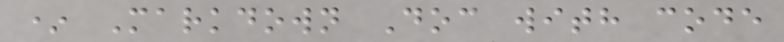* Markdown Doc with code
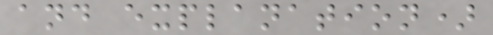and explanation)
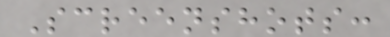Screenshots:
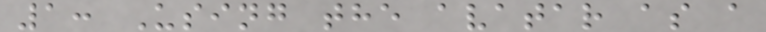1: Using the avatar as a
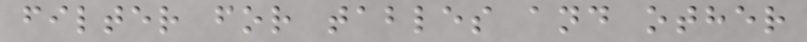filter for tables and other
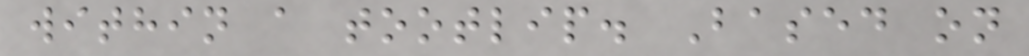within a tootlip. Based on
